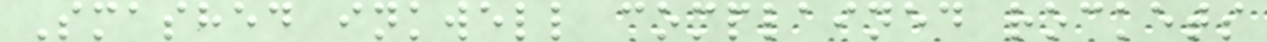Smashed inkwell complained rockets
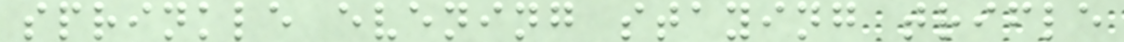sprinkle evening staying trifle
